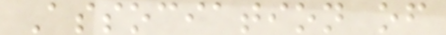Association of
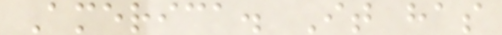America. It has
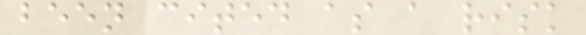been cited as a risk
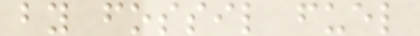by fossil fuel
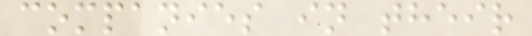companies in their
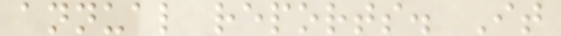annual reports. It
